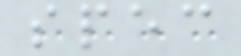spec
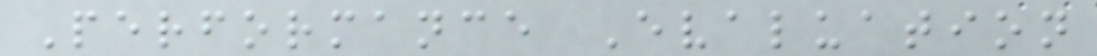Performance Evaluation
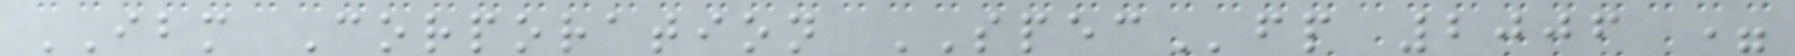IBM Corporation SPECfp 2006 =
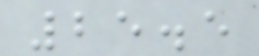25.5
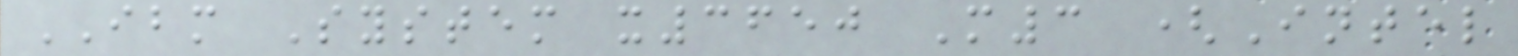IBM System x3650 M3 (Intel
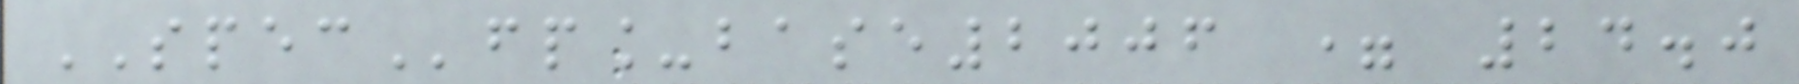SPECfp_base2006 = 24.0
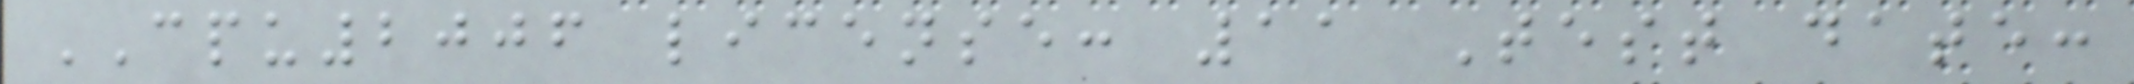CPU2006 license: 11 Test date:
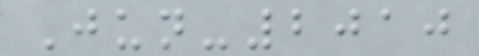Jun-2010
